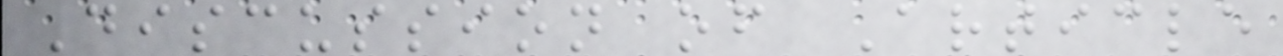Discussion of Article
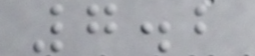7.2
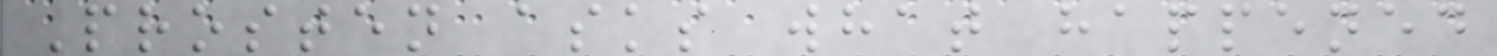Prosten asks what happened
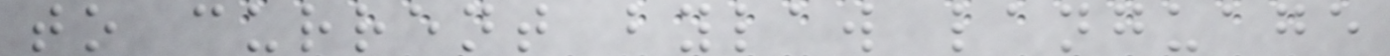to current bylaw language
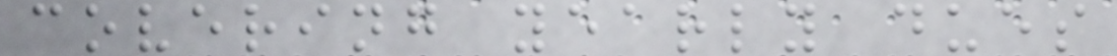covering yearly dues
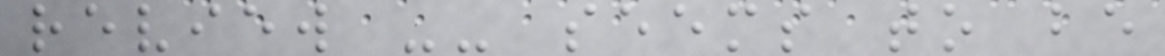review -- seems to be
